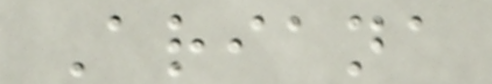Ariana
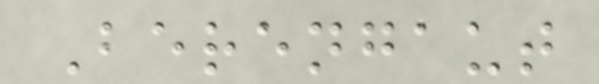Berengaut
